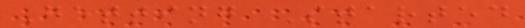Getting Started
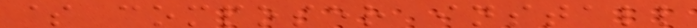$ composer install
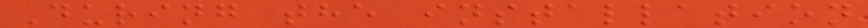During the installation
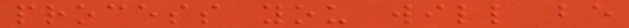process you will be
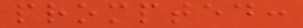prompted:
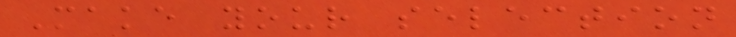Make your selection
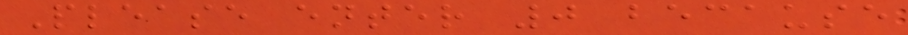Please enter 0 because
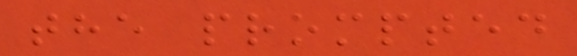the prompted
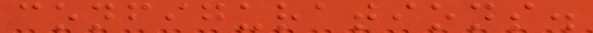configurations.
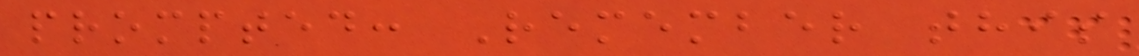prompted: Remember this
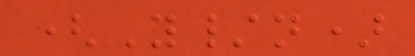(Y/n)
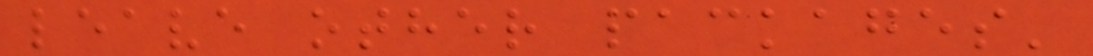leave other packages'
